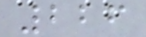226
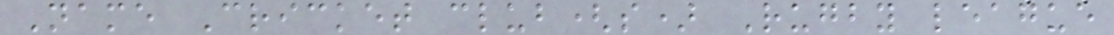Name Cricket club(s) Rugby league
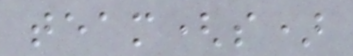team(s)
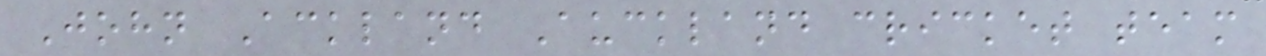John Ackland Auckland cricket team
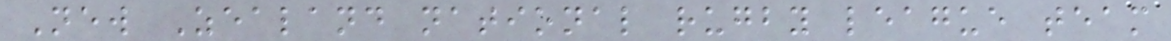New Zealand national rugby league team
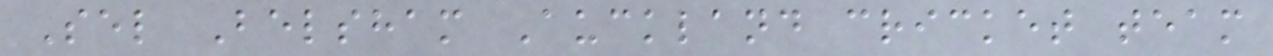Sel Belsham Auckland cricket team
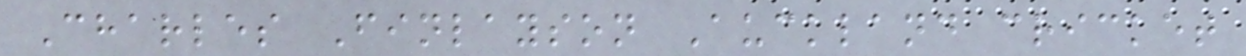Charles Finlayson Auckland cricket
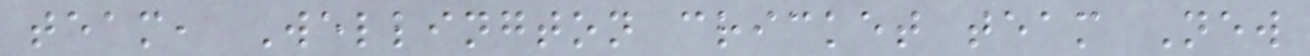team, Wellington cricket team New
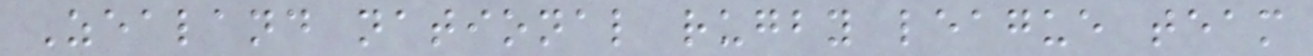Zealand national rugby league team
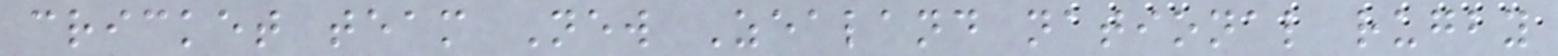cricket team New Zealand national rugby
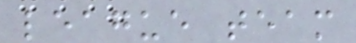league team
